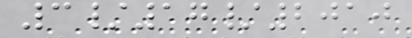3/17/2010
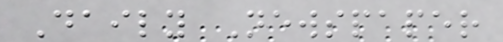Daily Newspaper
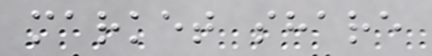market share
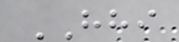HHI
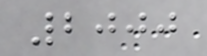2000
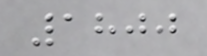1800
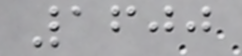1600
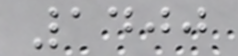1400
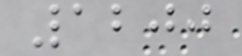1200
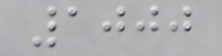1000
